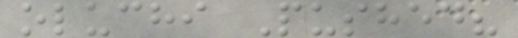oluchi Pushed?
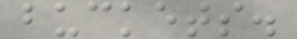buckets.
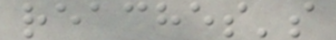reaches's
